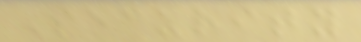Security
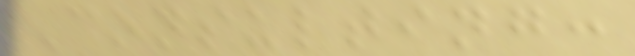Consulting:
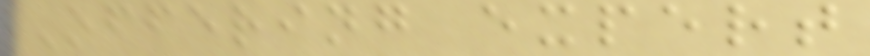Offering expert
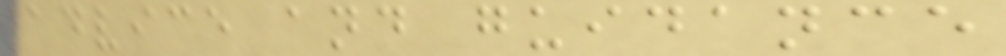advice and guidance
